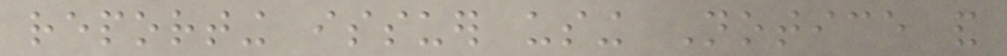reporting issuer using Notice and
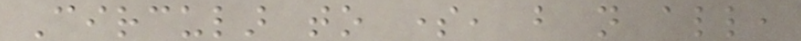Circular to some, but not all,
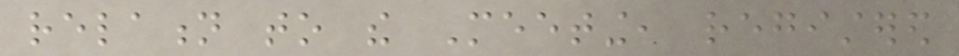relation to the Meeting, registered
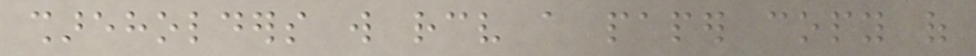shareholders will receive a paper copy of
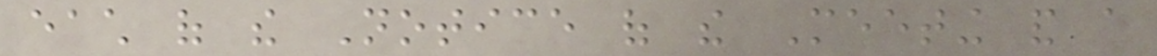each of the Notice of the Meeting and a
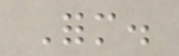Form.
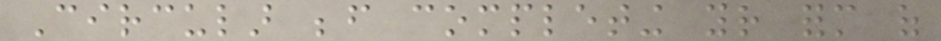Circular before completing your form of
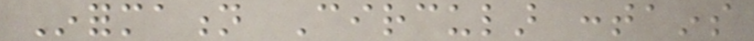Information Circular contains
